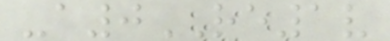-a0RE1v
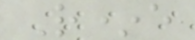R*e
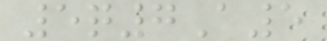5q7A5
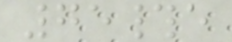75#e
